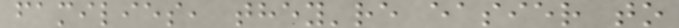families, they're easier to
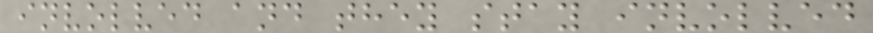involved and they stay involved
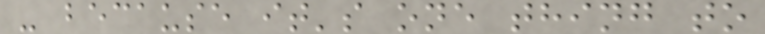- because it's one thing to
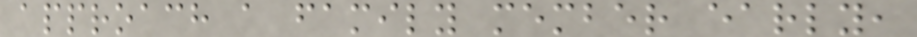approach a family member early,
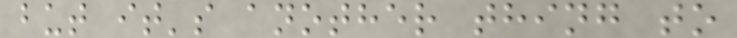but it's another thing to
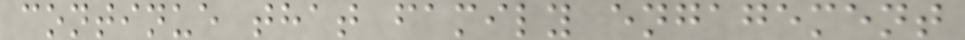continue that family engagement
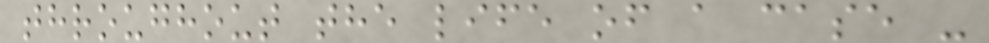throughout the life of a case -
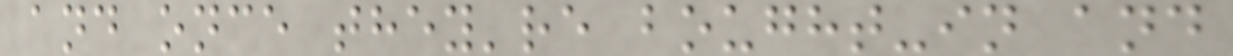and once they're bought-in and
